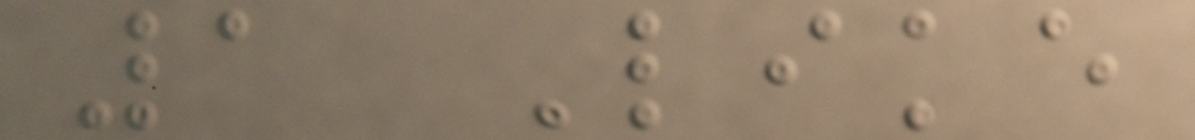1 Like
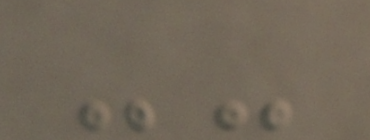--
